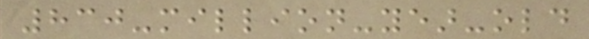830-million-year-old
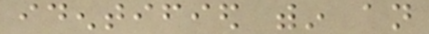identified within an
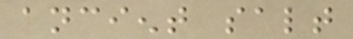ancient salt
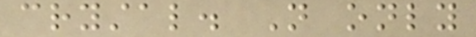crystal. Not only
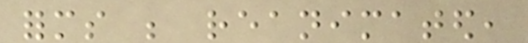forms be reanimated,
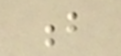b
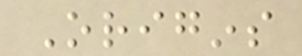Origins
